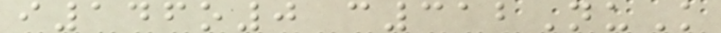i146o0 c312NuK
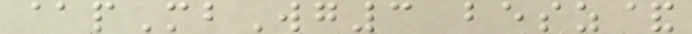@pMbWg3 besz&
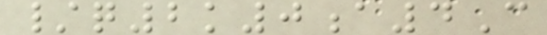/q2k0a4C
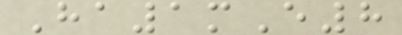Ha1mE8
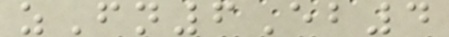zFn6Eb4
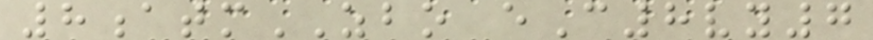8atmZBO eC8vy7
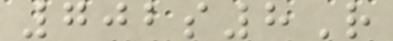702s8R
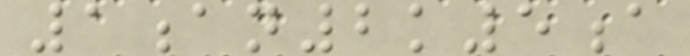1an2k5a
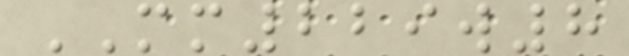MM229w8
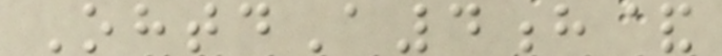OhtdA4h&
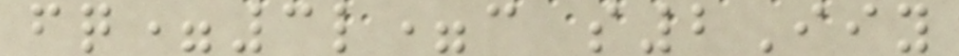fq=3l=c s2Iiy
